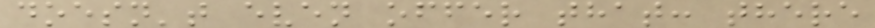doesn't even offer that: there
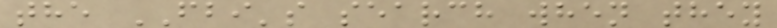the FBI's search when they
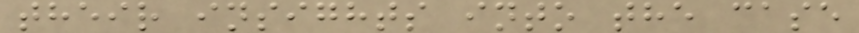their insights into the case
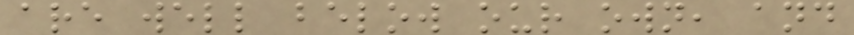are well below our own, and
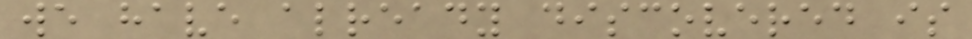we have already discovered is
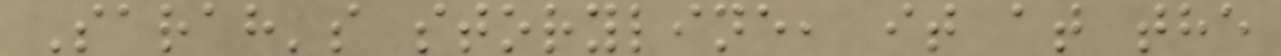Sarah's storyline, it at the
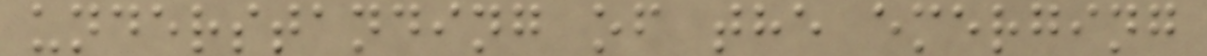understanding of the emerging
